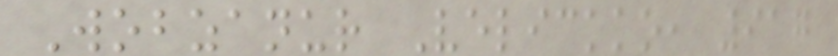Wobzanur Velickko, 917
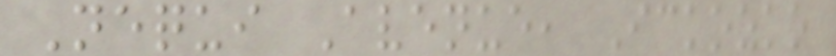Nequi Avenue, Ickozko
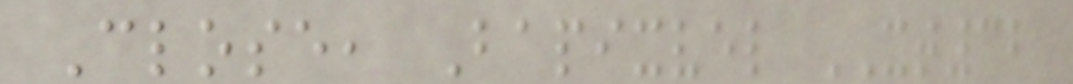Close, Bapixvel XT32
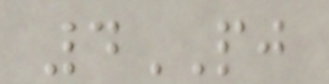4PJ
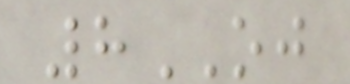8OJ
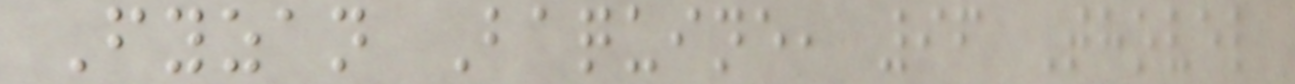Fyzan Baquine, 96 Thovel
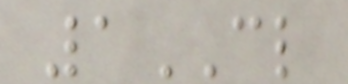1CL
